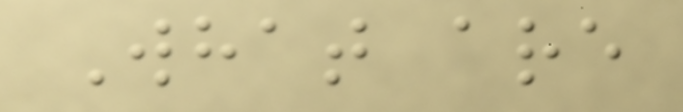What are
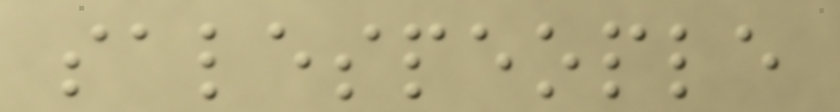salespeople
